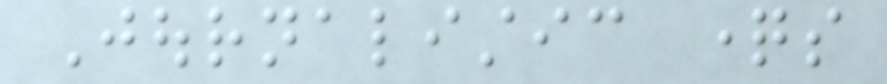Journalistic questions
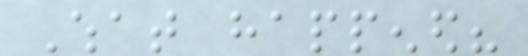What happened?
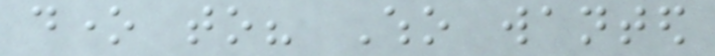done to? Who wanted
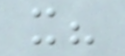it?
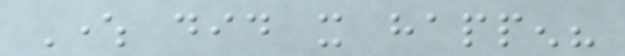Where did it happen?
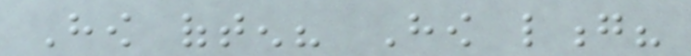How often? How long?
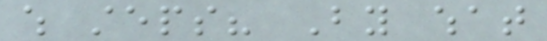which steps? By what
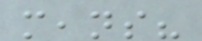means?
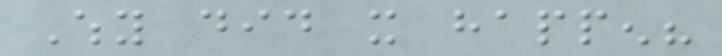Why did it happen?
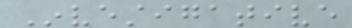Investigative
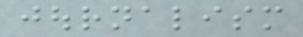journalism
